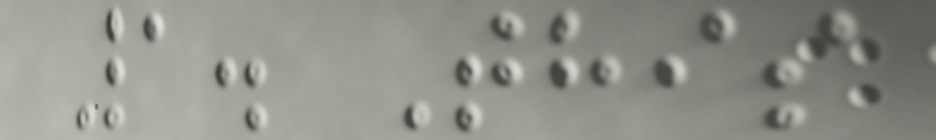1. This
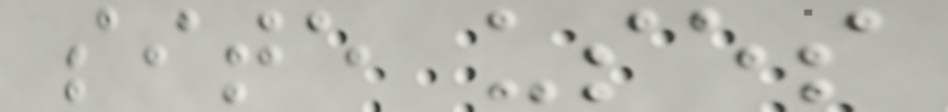site uses
